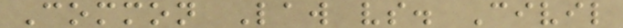Common Law vs. Civil
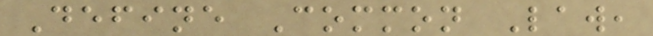Define Common Law,
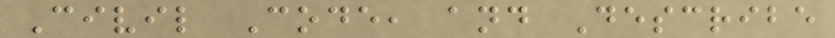Civil Code, and Describe
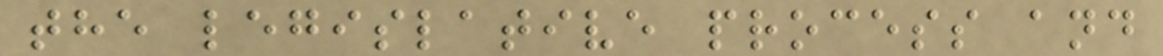the legislative process and
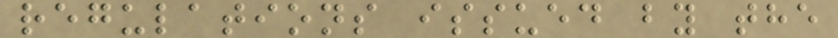regulations issued by the
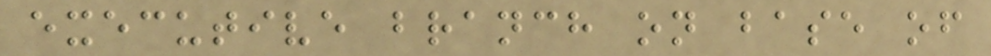executive branch on base of
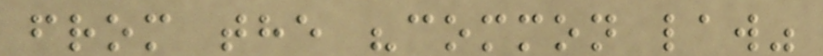from the "common law"
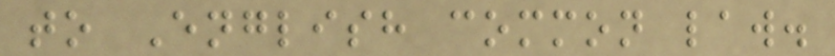to English common law.
